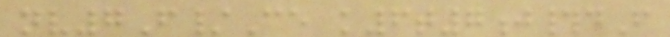nv7F/Ce k6t7j#dF
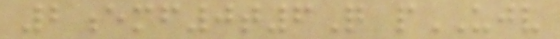2emf0t6Q pUJV
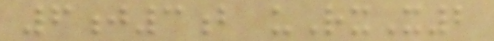6j3b uRxX2
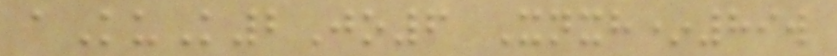aKuK2Jo6 Xnxh*89w
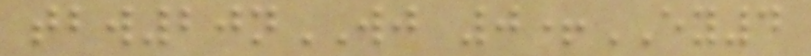tbw20nWJ 0+EY4
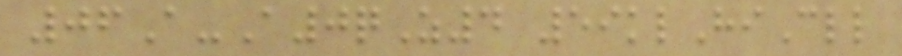06A-A0qZ4 59klHiCll
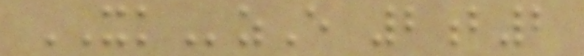XKzE 2b2
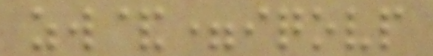zw&=iqovp
